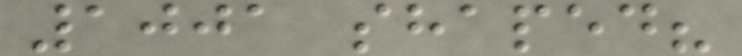1001 shaped?
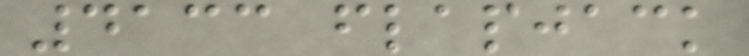4133 flapjack
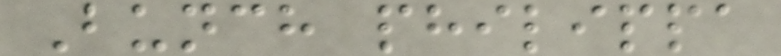Bunch philippa
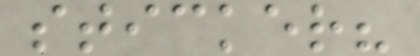sticker?
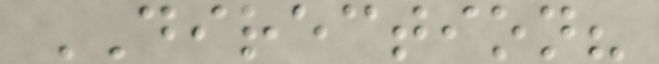DIRECTION?
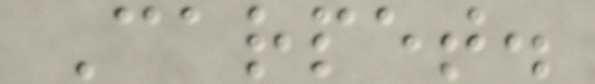Carpet.
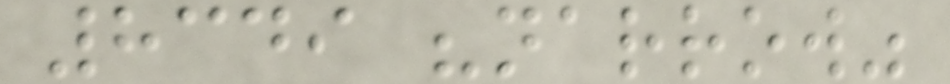8349 "narrow"
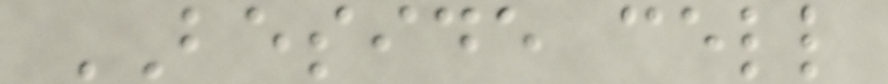BESIDE cell
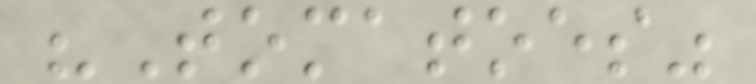"Tomatoes"
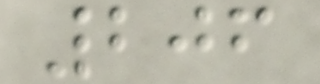206
